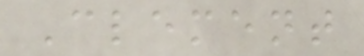Clement
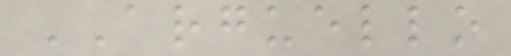ARGUELLO
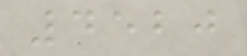4520
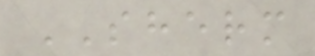SHERM
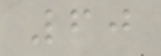60
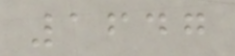1647
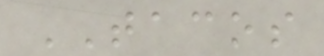TACOS
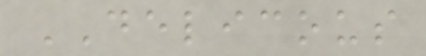DELICOUS
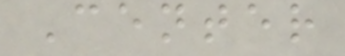Center
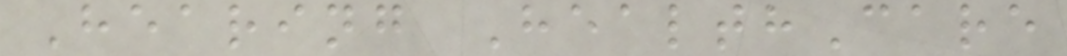Hearing HealthCare
